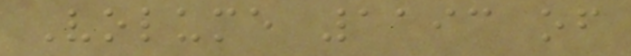Volume 1193 of
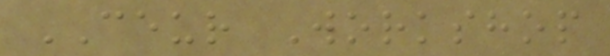CEUR Workshop
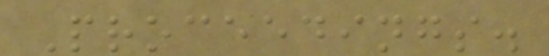Proceedings.
